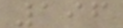196
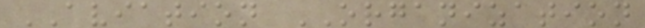AVIATION ORGANIZATION
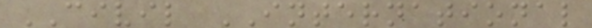CIVIL INTERNATIONAL
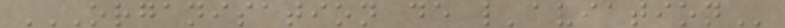ORGANISATION DE L'AVIATION
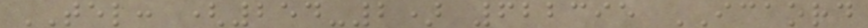TEL: (254-2) 622395 ICAORD
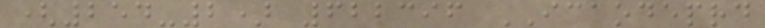(254-2) 622396 ICAODEPRD
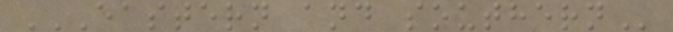EASTERN AND SOUTHERN
